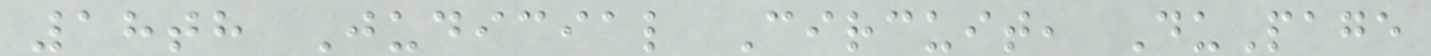18th Judicial Circuit, DuPage
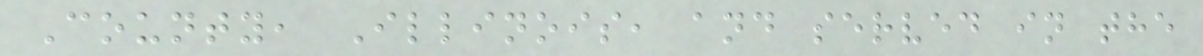County, Illinois, and served in the
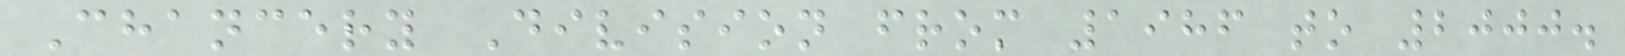Chancery Division from 1986 to 2000.
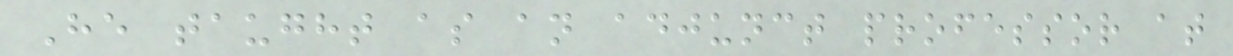He taught as an adjunct professor at
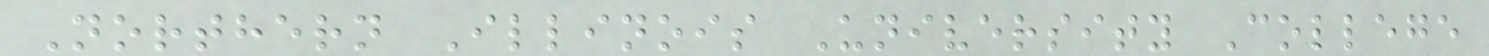Northern Illinois University College
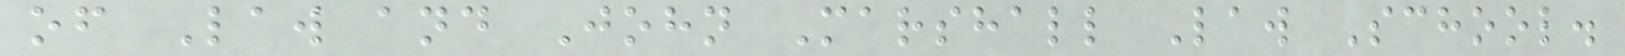of Law and John Marshall Law School.
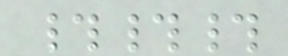###
